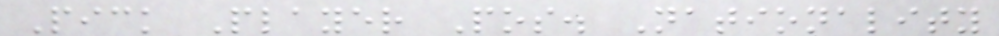Pick Player Pos. Nationality
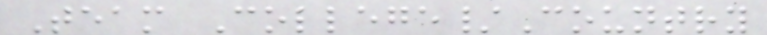Team College/Country
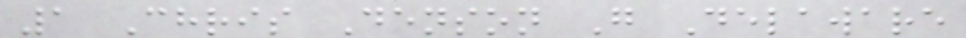1 Chris Denson G Delaware
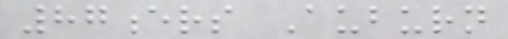87ers Auburn
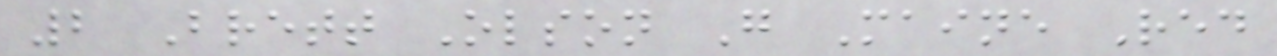2 Brett Olson G Maine Red
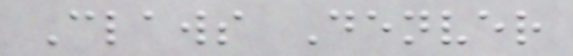Claws Denver
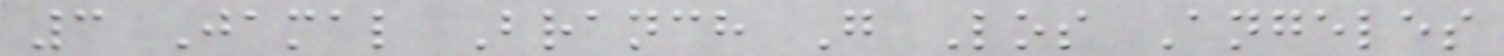3 Jamal Branch G Los Angeles
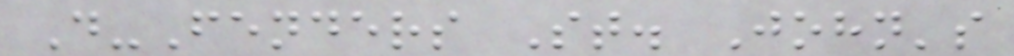D-Fenders St. John's
